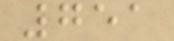751
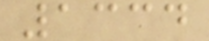1334
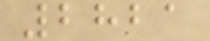2821
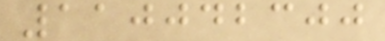110042300
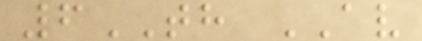6TH AV
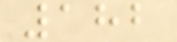182
